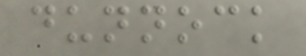dunnock
